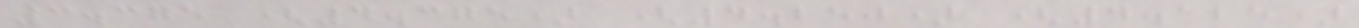3.375 (4.375) (4.250) (4.125)
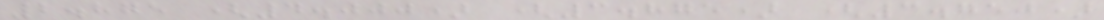2.875 (4.000) (3.875) (3.750)
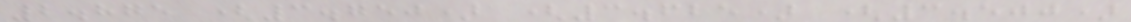2.875 (3.750) (3.625) (3.500)
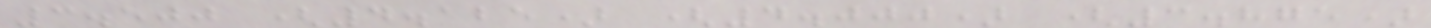3.500 (4.125) (4.000) (3.875)
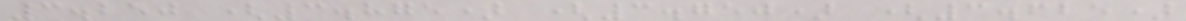3.250 (3.875) (3.750) (3.625)
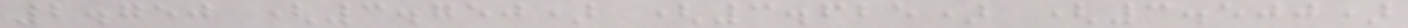2.750 (3.750) (3.625) (3.500)
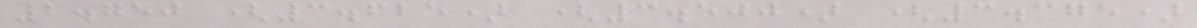2.750 (3.625) (3.500) (3.375)
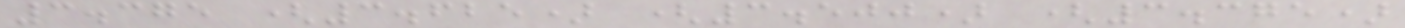3.375 (3.625) (3.500) (3.375)
